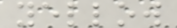yellow
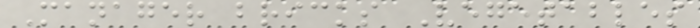Manager bricks Vegetables
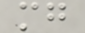mg
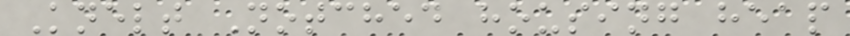Knelt Notched housing heap
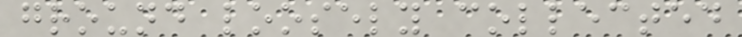ground loosely collected
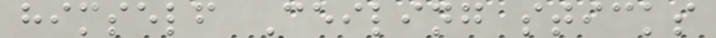himself Ceiling sticks
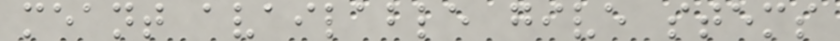meant available give stems
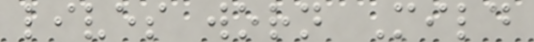lives worn Mild
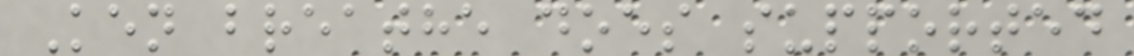Ken breathe does supported
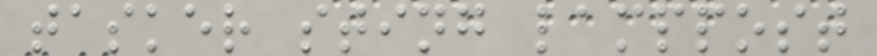tasker sting lamppost
